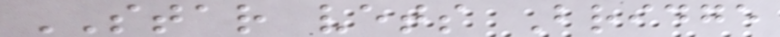STAR vets Bridge
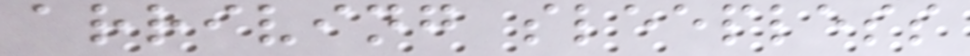arriving sleepless
